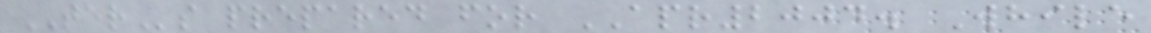TERs prepared for APR2004. While
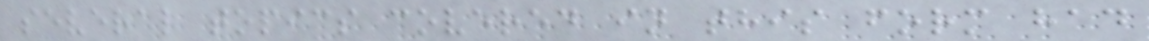several topics covered in this form had
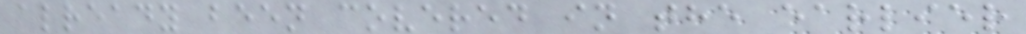already been covered in the earlier
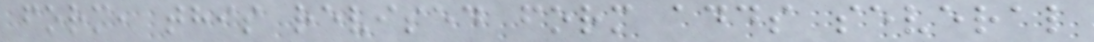form, this revised form adds several
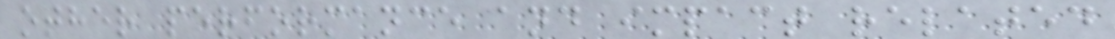other performance and impact related
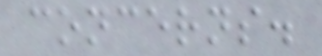concerns.
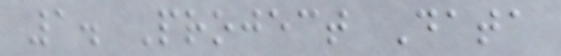1. Project Data
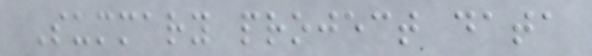Summary project data
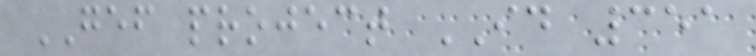GEF project ID 351
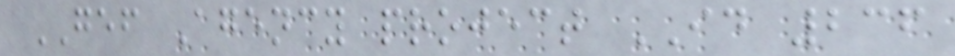GEF Agency project ID 236
